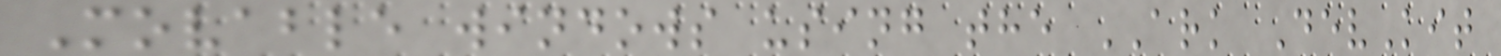Movable windows using the ARK DevKit
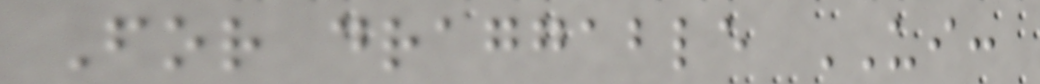For draggable UI:
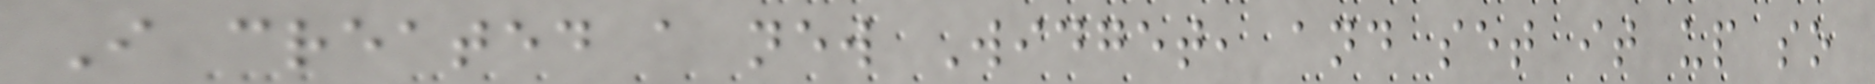I created a new Widget, and set it up so
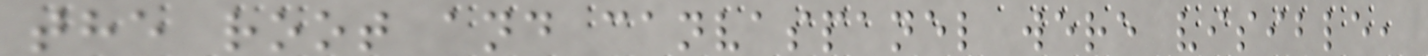the root and canvaspanel were visible,
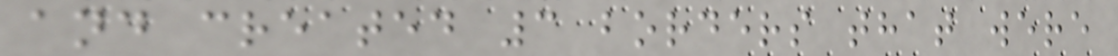and created 3 borders that were
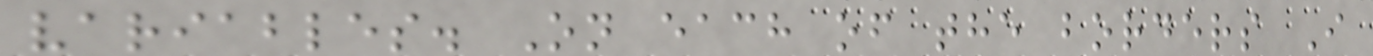variables. On each of the borders I
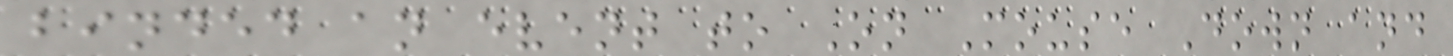binded an event to On Mouse Down and
